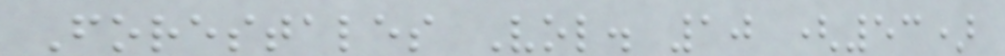Forestales Vol. 10 (53)
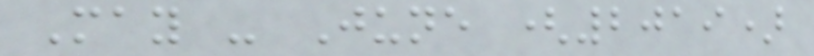May - June (2019)
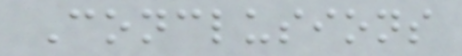Conclusions
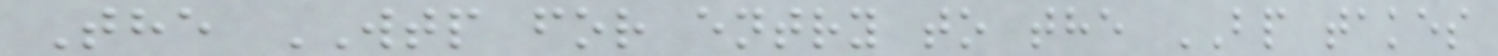The WTP for entry to the BP takes
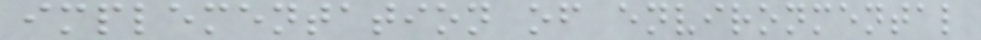implementation of environmental
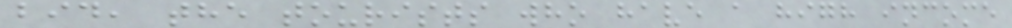bid, the tourists who have a high income
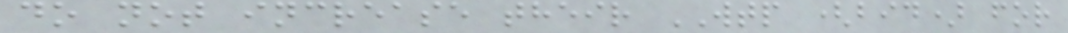do not increase their WTP (bid) for
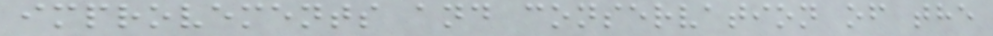improvements and conservation of the
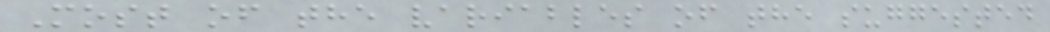Most of the variables of the suggested
